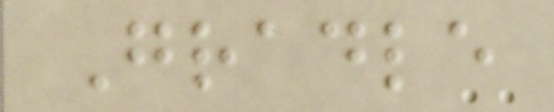Gradle
